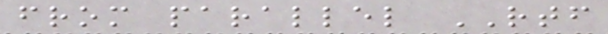from parallel RTF
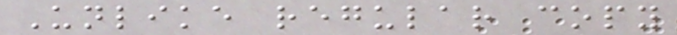Unlike regular copy
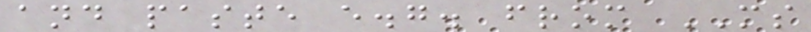and paste e.g. from MS
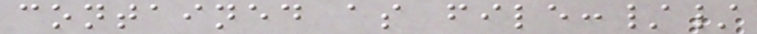contained as file://
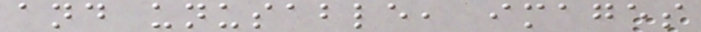and unusable, images
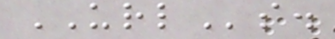URLs.
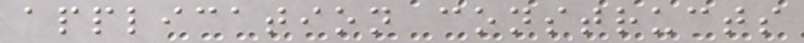application constructs
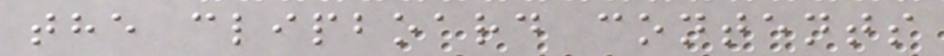the clipboard contents
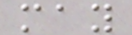may
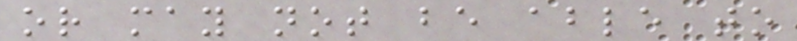or may not be able to
